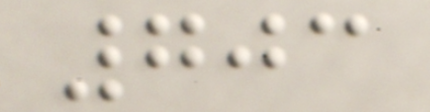703
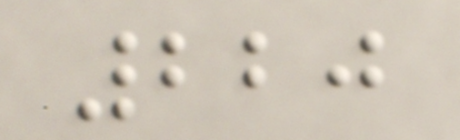220
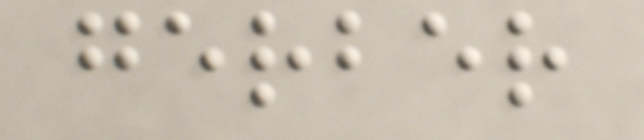gerber
